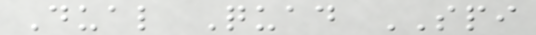Dual Quad SPI
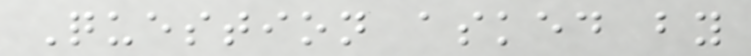Question asked by
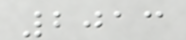2013
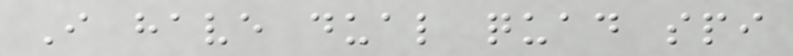I have dual quad spi
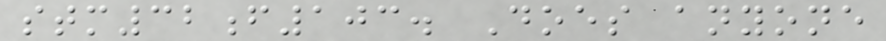stm32f103. Does anyone
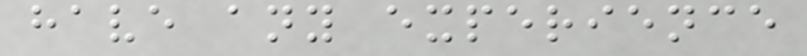have any experience
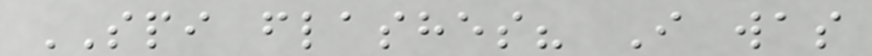SPI flashes? I was
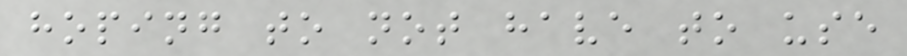hoping to not have to use
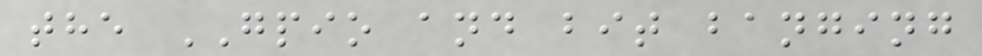the GPIO and bit banging
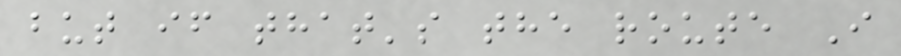but if that's the route I
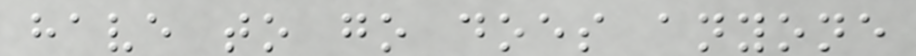have to go does anyone
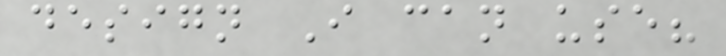design I can use?
